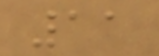11
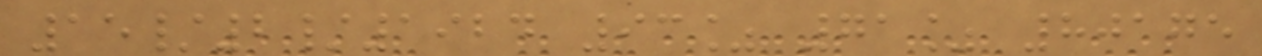15/2/1924 93% 71% 80175
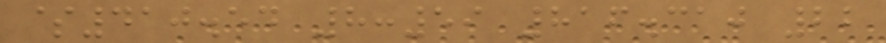$410.54 8:59 816.310 22
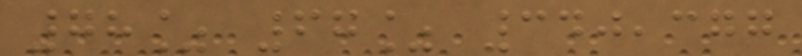78% 67% 340,377
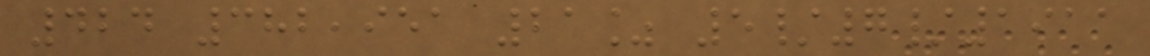424 382,951 21% 5/7/1911
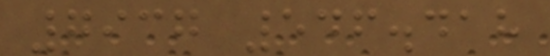7937 546.418
